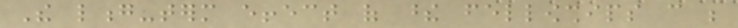The long-term effect of these fellowships can be
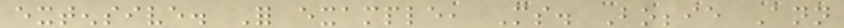extensive. For example, Ms. Bobbie Ann
